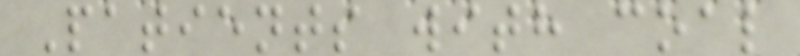Patients with coal
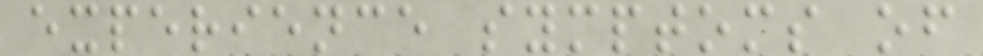experience symptoms of
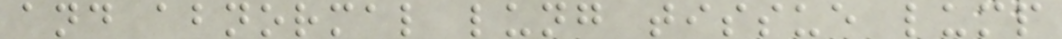and abnormal lung tissue lump
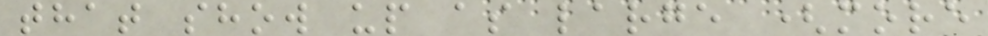that show up as large (more
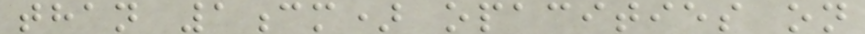than 1cm) opacities on
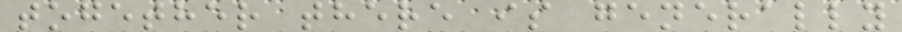together there is generally
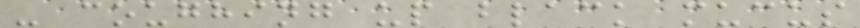- coughing up black mucus
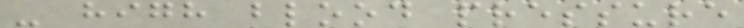- high blood pressure
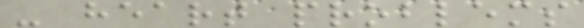- heart problems
